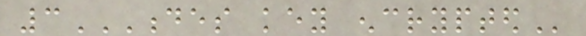3DES KEY ENCRYPTED
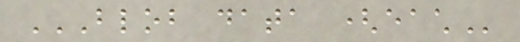BLOB DATA (EACH
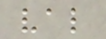val
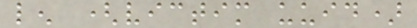len (victim uuid)
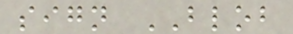sign BLOB
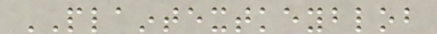PLAINTEXTKEYBLOB
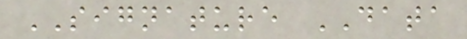SIGNATURE DATA
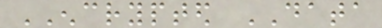ENCRYPTED DATA
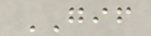GIF
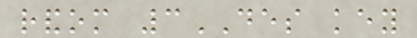random 3DES key
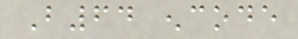B64 encode
